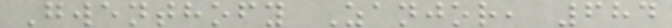Gwenthofy Zanjor, 684
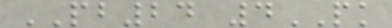PB24 4PK
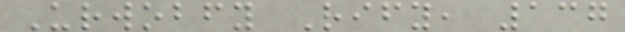Urwobfy Rify, 137
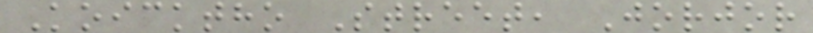Koicktho Street, Jorjor
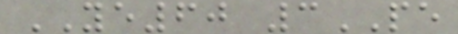YE60 3PE
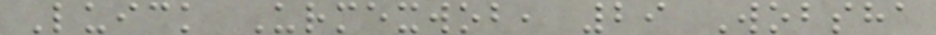Luick Urmexwob, 29 Wobsha
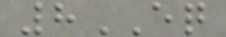8EQ
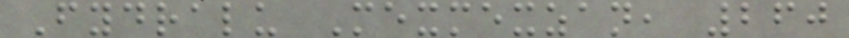Fydralu Mexmexzan, 260
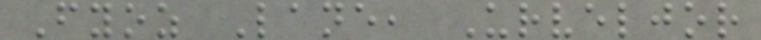Fyoz Lane, Urveljor
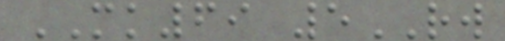MK69 5RW
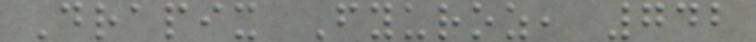Drapix Fyuroz, 742
